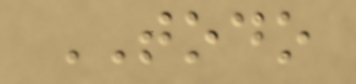TODO
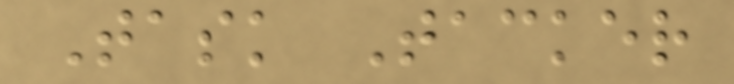Task Tacker
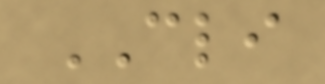CLI
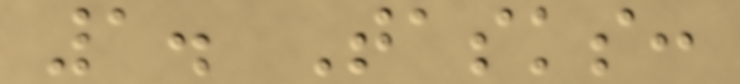1. Tasks:
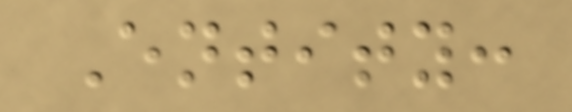Entity:
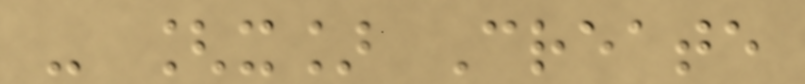- [x] Create
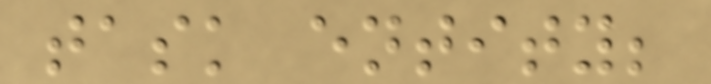task entity;
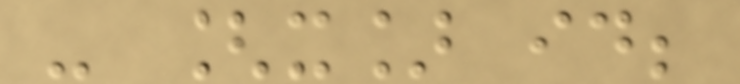- [x] id;
